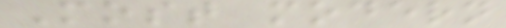Most modern
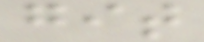git
